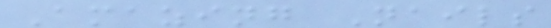Amazing Nails
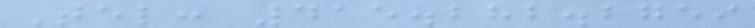Tel: 415.282.2759
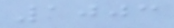1003
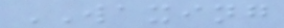WAXING
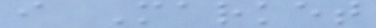i Market
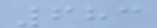683
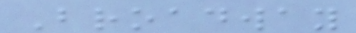Broadway
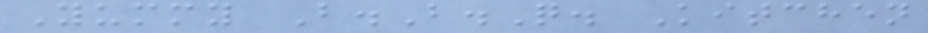Yummy B.B.Q. Kitchen
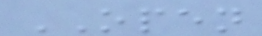OPEN
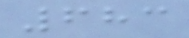683
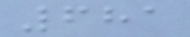681
